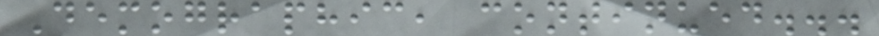Demographic, continued...
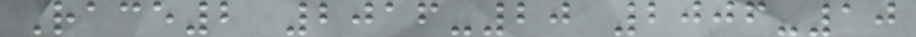Race2 2016-20 2006-10
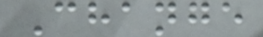Change
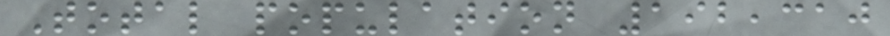Total population 192,310
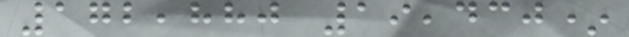172,880 19,430*
